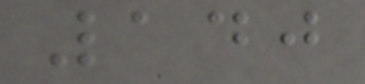140
